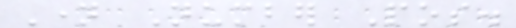Name Number Pos.
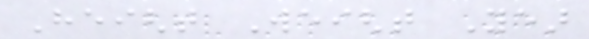Height Weight Year
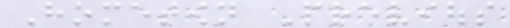Hometown Previous
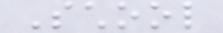School
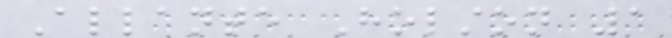Allante Holston 1
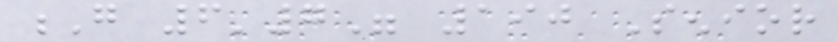G 6'7" 190 Senior
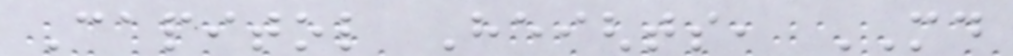Capitol Heights, MD
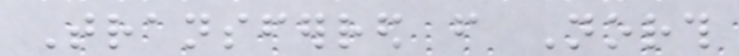Transferred from North
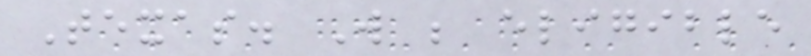Texas. Will be eligible
